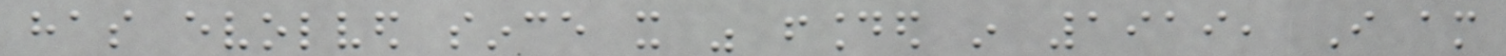has evolved since it was founded in 1919, I am
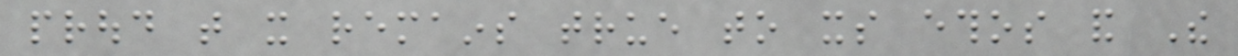proud that it remains true to its ethos and The
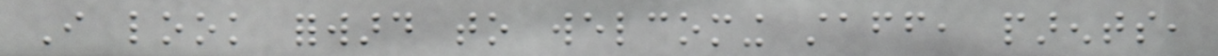I look forward to welcoming staff, parents,
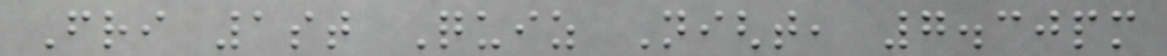Fri 1st Quiz Night, 7.30pm
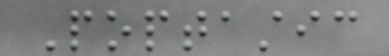Poptastic
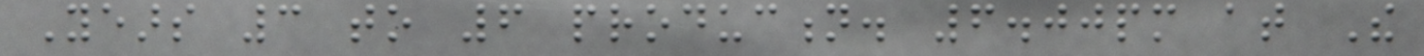Years 3 to 6 production. 6.00pm at The
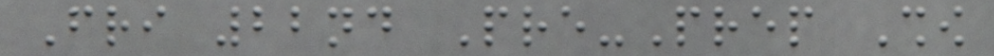Fri 22nd Pre-Prep Show
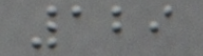129
